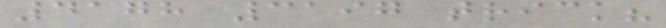4178 3197 trick?
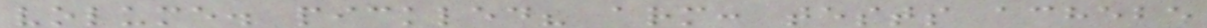volume. pickled? arm: tests achebe
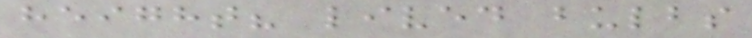height? lived bulbs
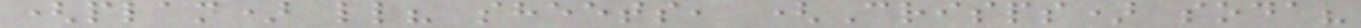(plan) ll? sheets, (Crisps) soda?
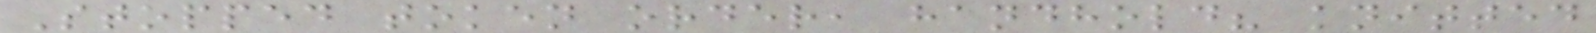Stopped token order, handhold? knitted
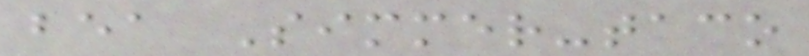bea Simmer-taco
